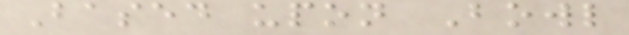Based upon Bowl
